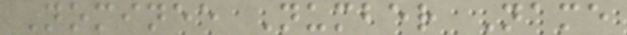Nominee Number Name
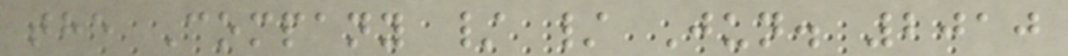the Company / / Jun. 2010
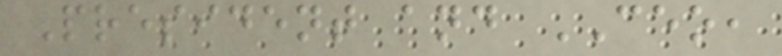President and CEO,
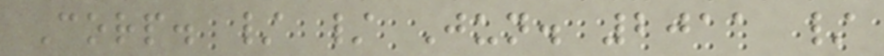Corp. / / Jun. 2011 /
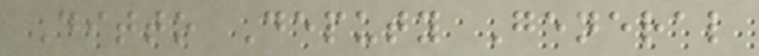Ditto Deputy General
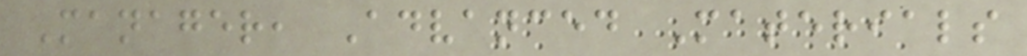Manager, Advanced Materials
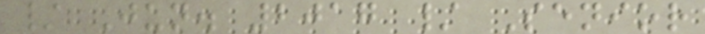/ Jun. 2017 / Senior
